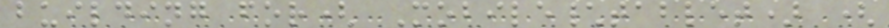building for( Mobile\tablet) (
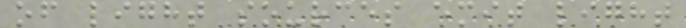of light sources emit light
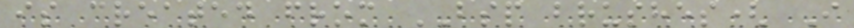is created from BSP brushes( I
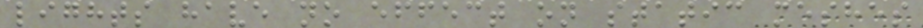lights have no effect on static meshes
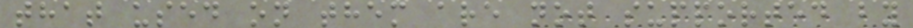that used on them are not supported by
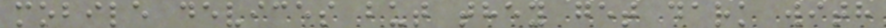mobile devices but they get dark with
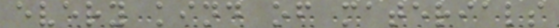every kind of materials
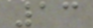13
